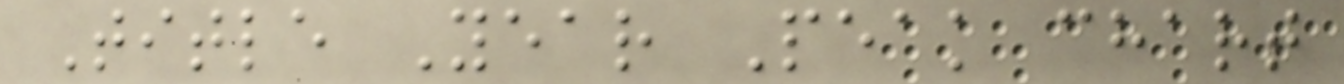Title Year Peak chart
